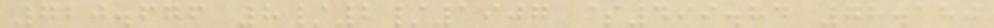720.676 8/2/1907 $499.84 78.180
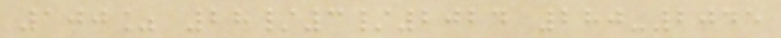100% 28/3/2024 280-2045
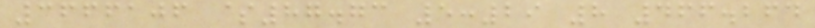3666106 $87.73 5:29 8 466.264
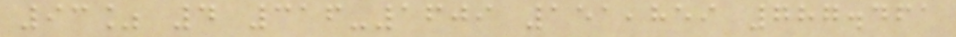93% 4 316-1609 151,859 787.461
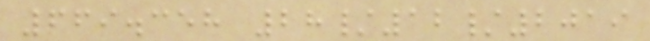669.358 28/12/2019
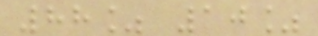88% 10%
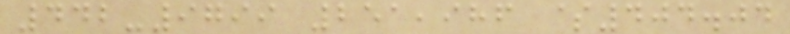442-9799 251,986 $404.04
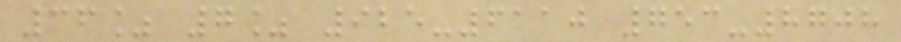36% 7% 925-6110 753-8708
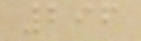296
